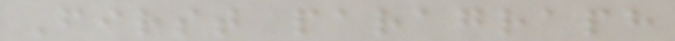First paragraph
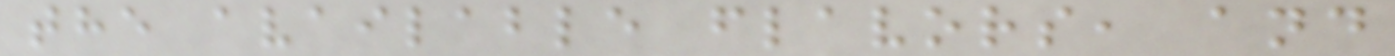the available flavors, and
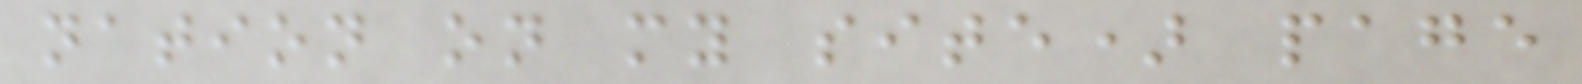nation on my site) page
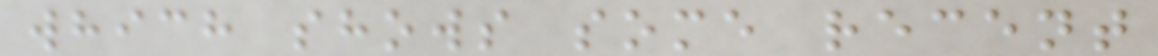which shows some recent
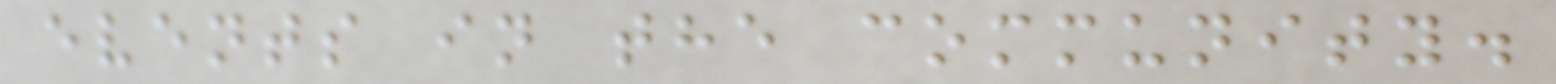events in the community.
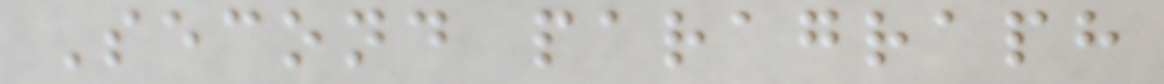Second paragraph
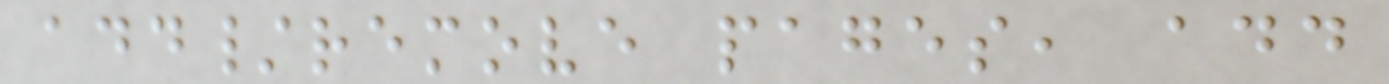add/remove pages, add
